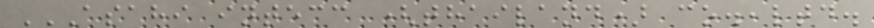ASAHI INTECC (THAILAND) CO.,LTD.
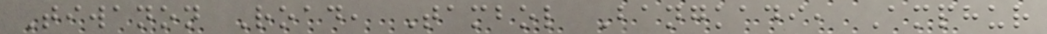Tiwanon Road, Tambol Bangkadi, Amphur
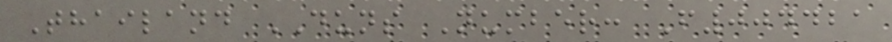Thailand DUNS Number: F004421
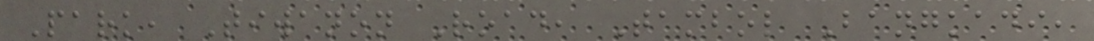Park, Tiwanon Road, Tambol Bangkadi,
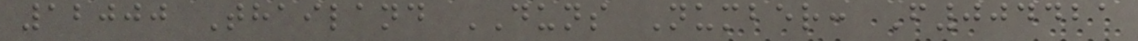12000 Thailand DUNS Number: F004421
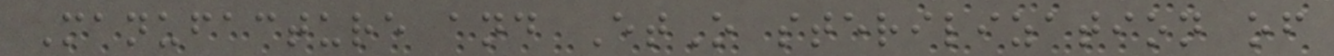Manufacture and EtO sterilization of
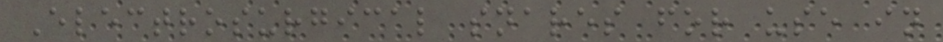Electrosurgical snares for use in
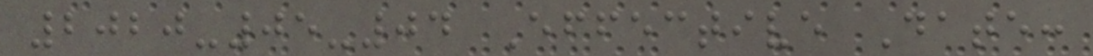2020-05-04 Effective Date:
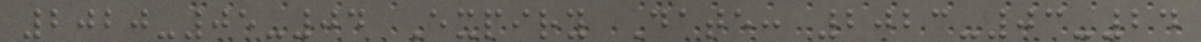2020-05-04 Expiry Date: 2023-03-24
